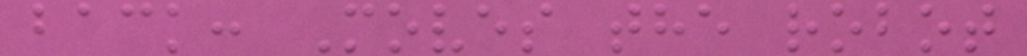back: Moves the robot
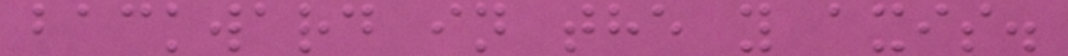backward in the y axis.
